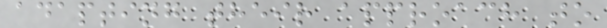adapting their approach to
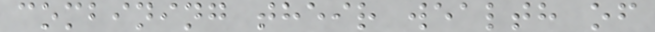combining their wealth of
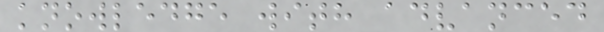knowledge with advanced
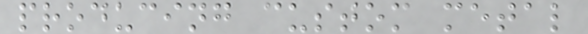producing custom metal
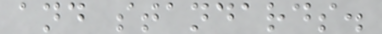and standards.
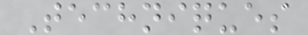Techniques
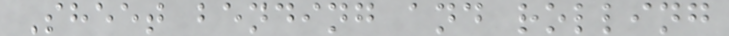Sheet bending and rolling
